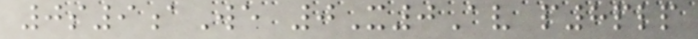0s9aWe 0X0Av p8plp
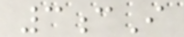3cI
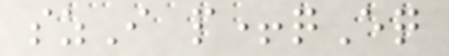szI p+qEq
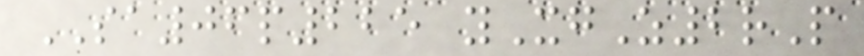SA06p225 yXgZ2rP
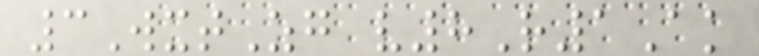3WxtZg v8R1Ak
